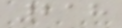218
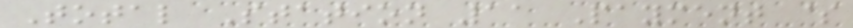Total Station 11 Payment $
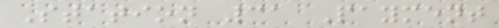Station 31 Payment
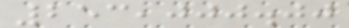253,000.00
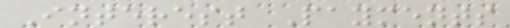Interest Payments
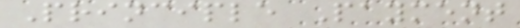Principle Payment
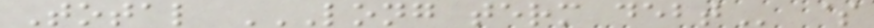Total LONG TERM DEBT $
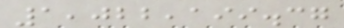1,022,199.37
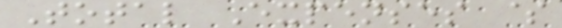Total Expenses $
